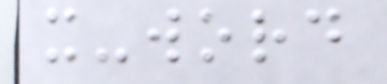x-word
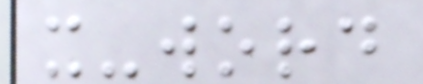x-word
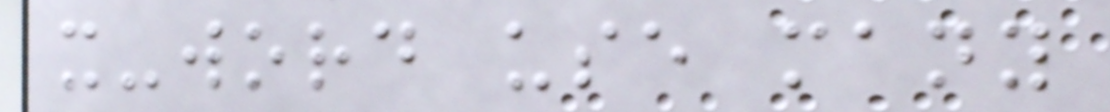x-word use many
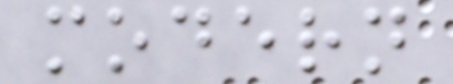modern
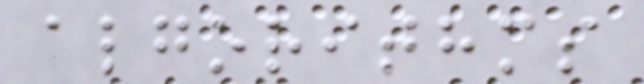algorithms
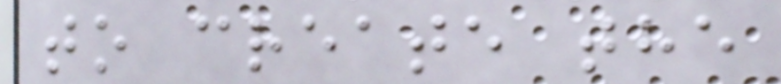to create the
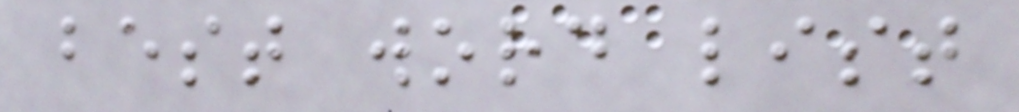best word list
